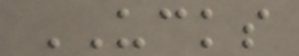UCKS
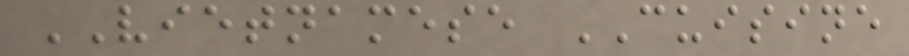VIETNAMESE CUISINE
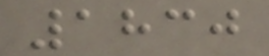1830
